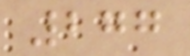277
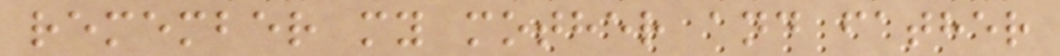remember my mother and father
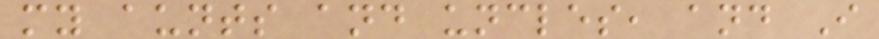my aunts and uncles, and I
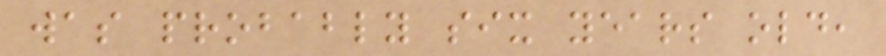was probably six years old,
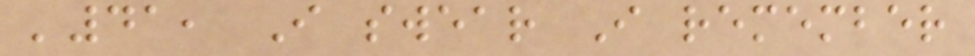'41, I swear I remember
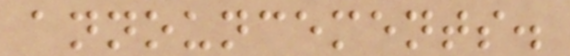announcements.
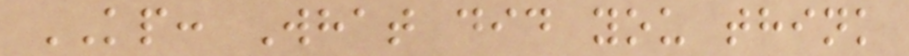KP: What did you think
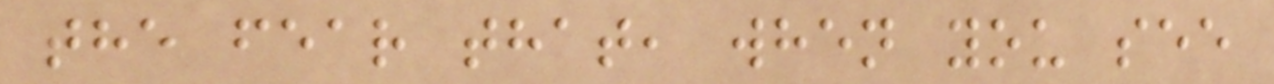the fear that, when you see
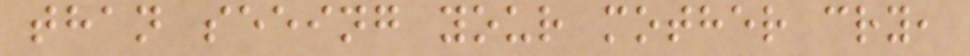than seeing your mother cry,
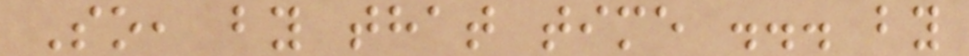So, by that time ... by
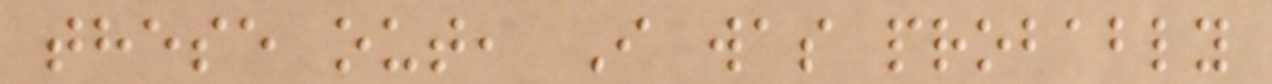these out, I was probably
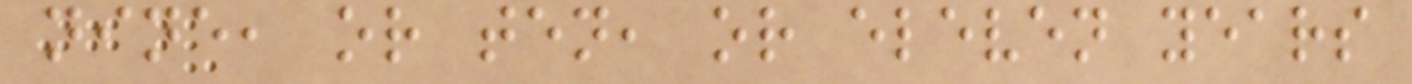nine, or ten, or eleven years
